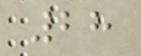28
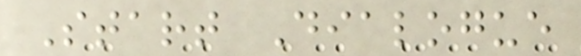Start Dialogue
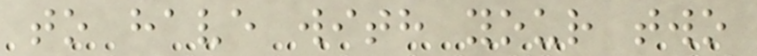to have with your two
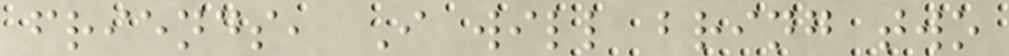friends, I will bring two
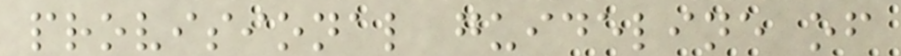provisional guideline of
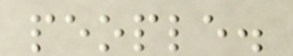people.
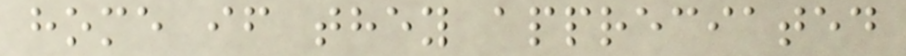home if they appreciated
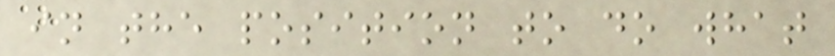in the position to do what
